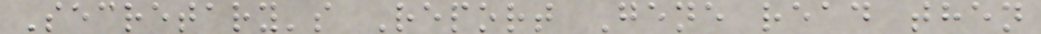Secretary's Report Gene read then
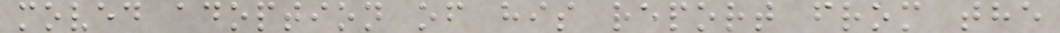moved adoption of his report from the
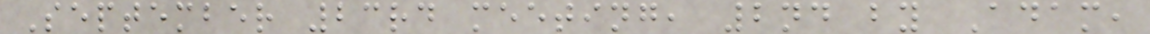September 23rd meeting, 2nd by Adam,
